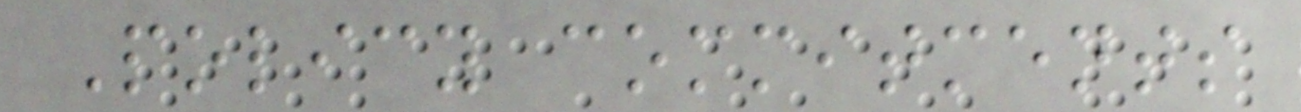Policy commitments
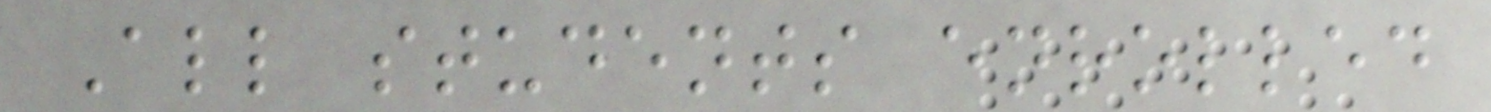All students enrolled
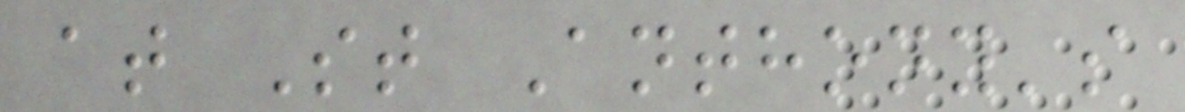at St Anthony's
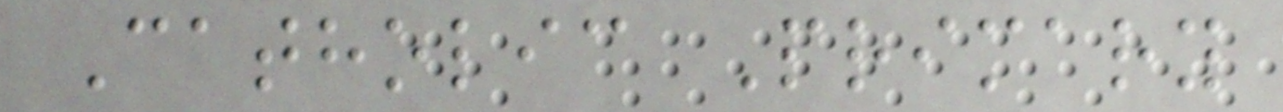Catholic Primary
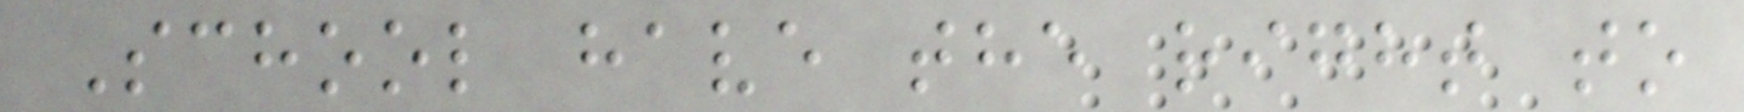School have the right to
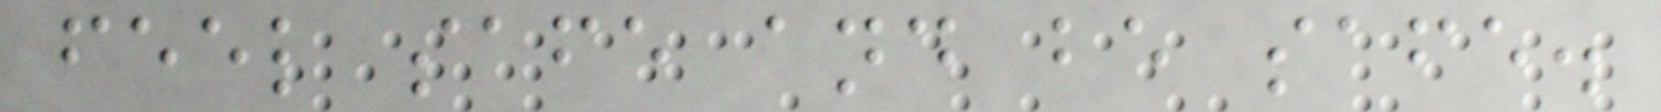feel safe and be safe.
